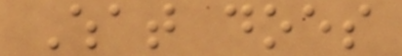What does
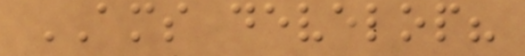AMS develop?
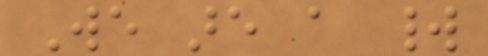We are a world
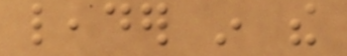leader in the
